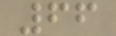66
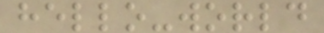hello-world
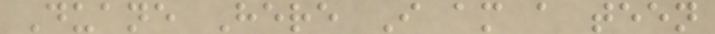Duane Here I am a teen
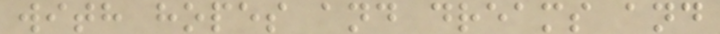with hopes and dreams and
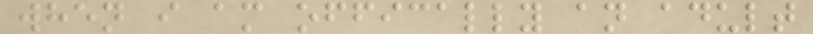when i am offically an adult
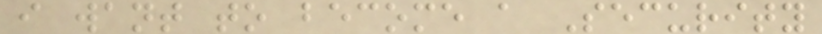i want to become a Security
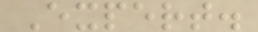Expert.
